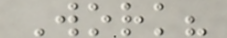Work?
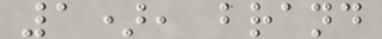1), brand
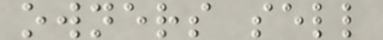owners sell
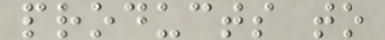products to
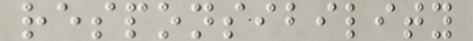responsibility
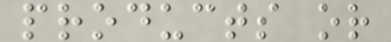products or
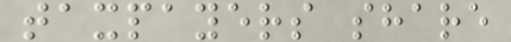taxpayers share
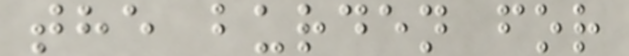the burden for
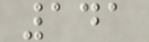141
